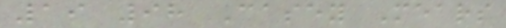19 98 Casey Mears
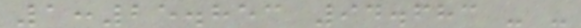1:25.853 94.683 - -
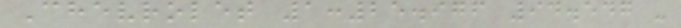Chevrolet 1:25.976 94.547 -
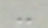-
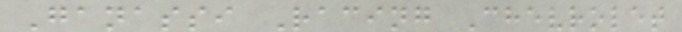Ganassi Racing Chevrolet
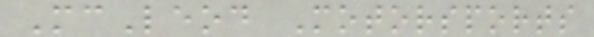McLeod Motorsports
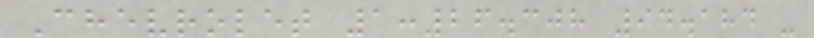Chevrolet 1:26.308 94.184 -
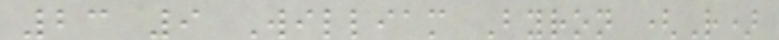23 9 William Byron (R)
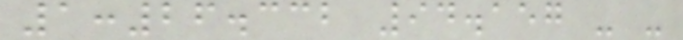1:26.332 94.157 - -
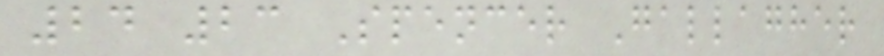24 23 Spencer Gallagher
